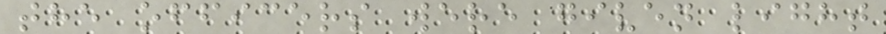the officers were given light
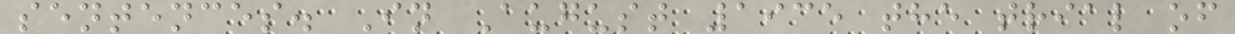sentences. In August 1935 the trial of
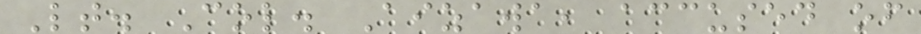Lt. Col. Aizawa, accused of
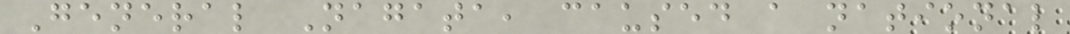General Nagata, caused a national
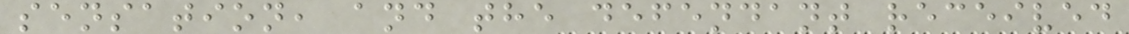sensation, and the defendant received
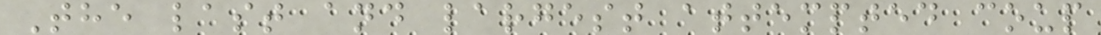The last and largest attempted coup
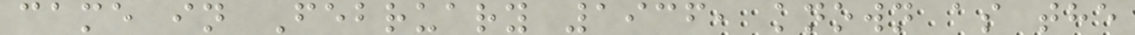came in February 1936, known as the
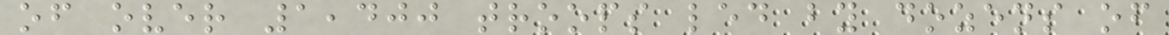of over 1,400 troops led by dozens of
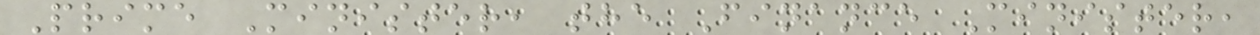Prime Minister, the Finance Minister,
